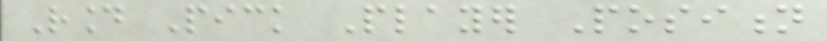Round Pick Player Position
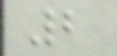2
